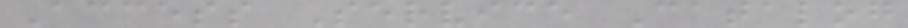Access Service Catalog
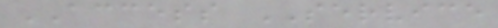ACCESS SERVICE
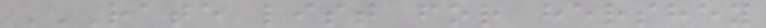RATE LIST FOR HERSHEY
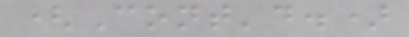(Cont'd.)
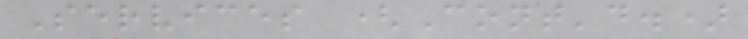Services (Cont'd.)
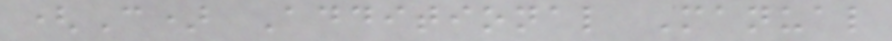(C) Additional Manual
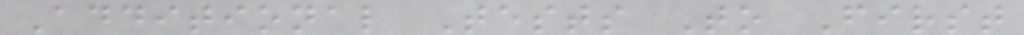Additional Tests To First
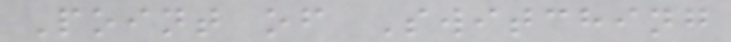Point of Switching
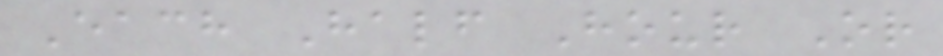Each Half Hour Or
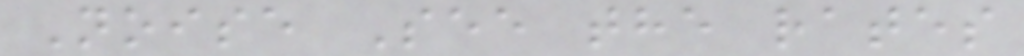Noise See the rates
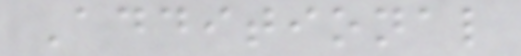Additional
